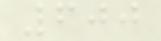600
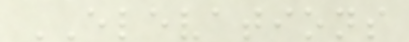ELEVATIONS
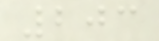203
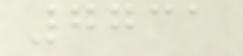7731
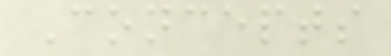Concepts
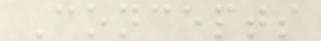Concepts
